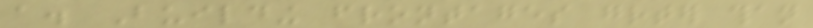a. Building frontages greater than
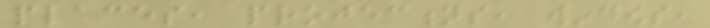places, projections, windows,
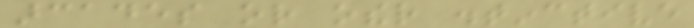arcades or other distinctive
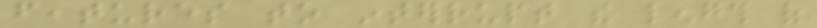features to interrupt the length of
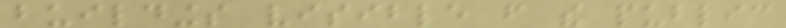buildings visible from the public
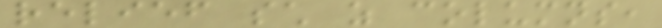relief such as columns,
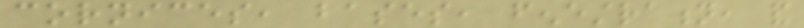cornices, bases, fenestration, and
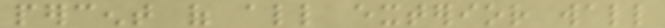percent of all exterior wall
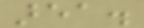area.
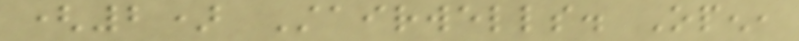(2) Stairwells. Open,
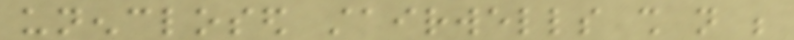unenclosed stairwells shall not be
